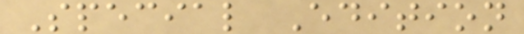Special Edition
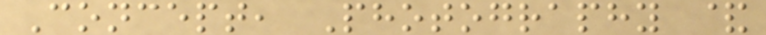Concept, Photography &
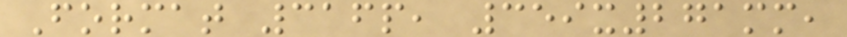Format 316p, 359x271mm,
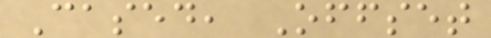Cased, Offset
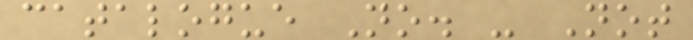catalogue No. - Not
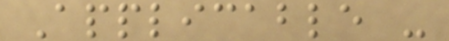Applicable -
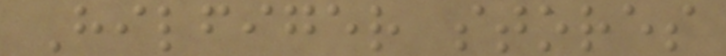Hilfiger stores
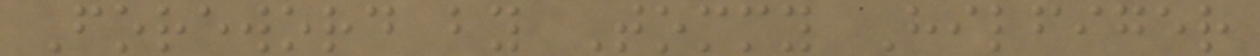Foreword by Tommy Hilfiger
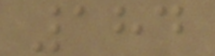184
